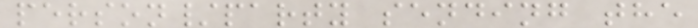person/party sending the
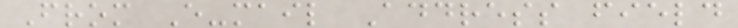From E-mail Address field
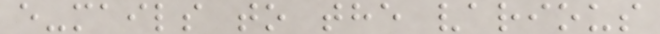e-mails to the various
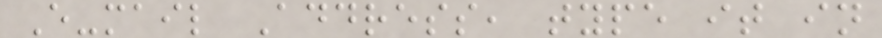E-mail Address, type it in
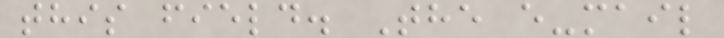this field. The e-mail
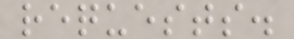requests.
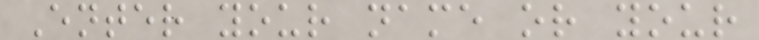Enter your name or your
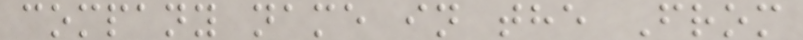company name in the From
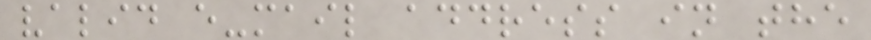valid e-mail address in the
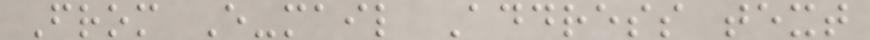From E-mail Address text
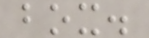box.
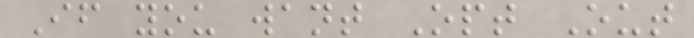If you want Opt Out
